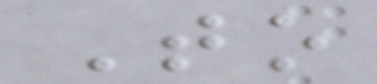To
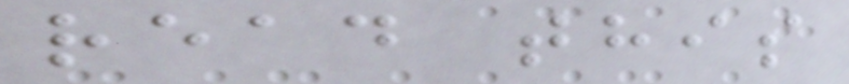read this
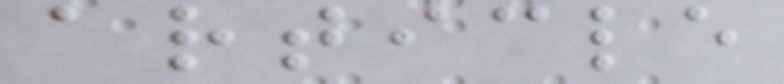article
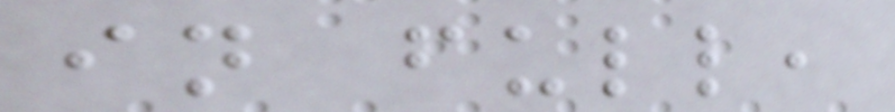in full,
